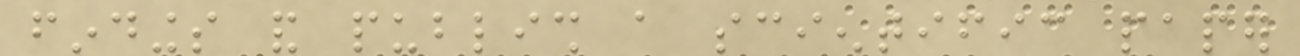findings and publish a scientific paper
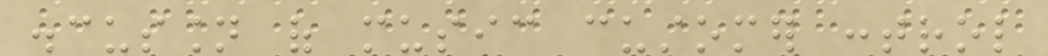discussion of music customer control
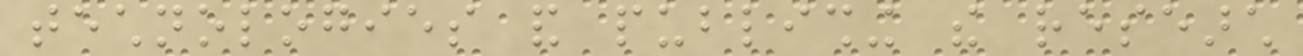technologies and publishing the research
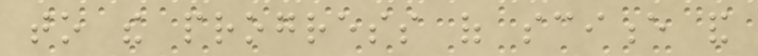to the progress of science and
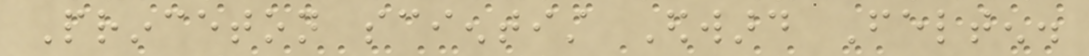Princeton scientist Edward Felten.
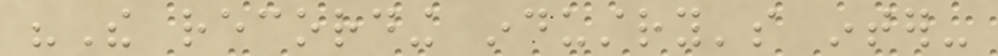"The recording industry's inter-
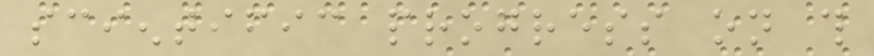scientific progress on this
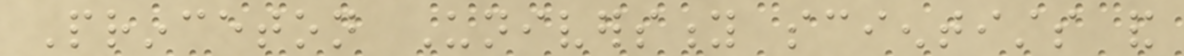Princeton University scientists and
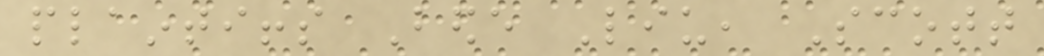plaintiffs Bede Liu, Scott
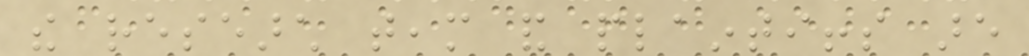the research team and plaintiffs are
